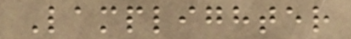Lamplighter
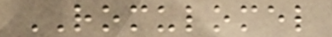ROMULOMEL
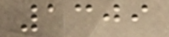1309
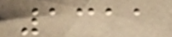1311
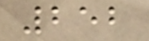252
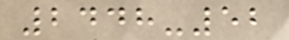2448-52
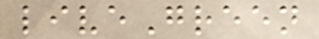liveGreen
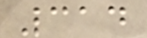314
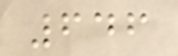646
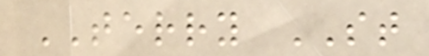TERRY ST
